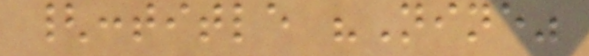{:title "Nine"
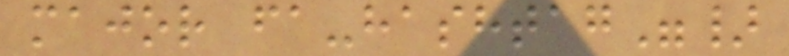major fa-hashtag"}
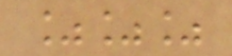%%%
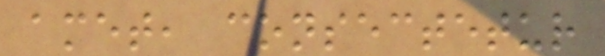amet, consectetur
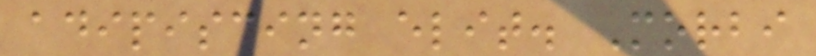adipiscing elit. Morbi
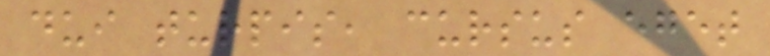dui turpis, cursus eget
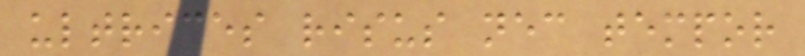ultrices risus nec tempor
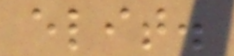elit.
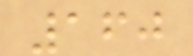160
